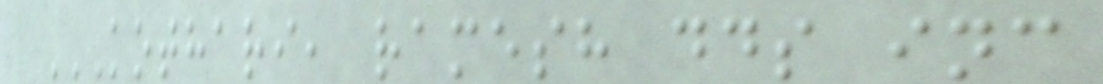KOTHARI, RAMESH DDS INC
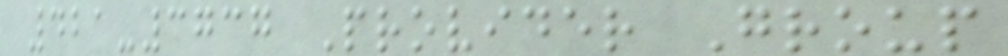421-3737 Provider Group
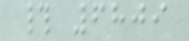# 6809
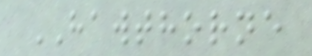HAWTHORNE
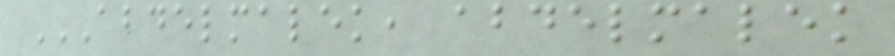ABDELMALEK, ABDELMALEK
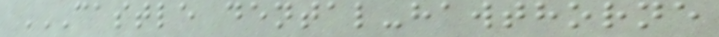CASTLE DENTAL-HAWTHORNE
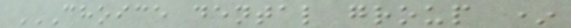CHOICE DENTAL GROUP *
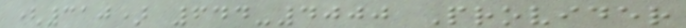(310) 644-4000 Provider
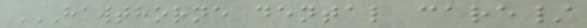HAWTHORNE DENTAL CARE/
